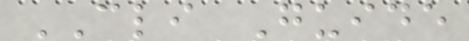CLI Guide
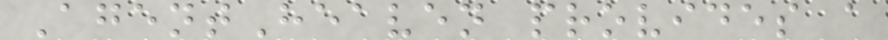AgentHeaven provides a
